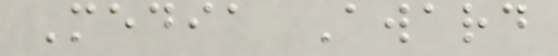Media Award
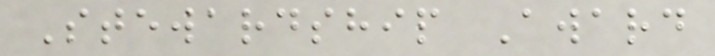Stewardship Award
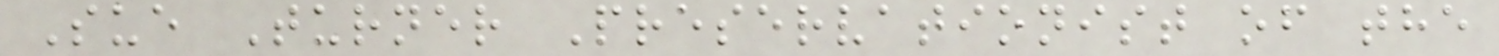Sue Turner Preservationist of the
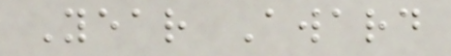Year Award
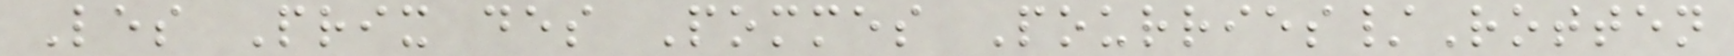Les Prix des Pommes Pourries/Rotten
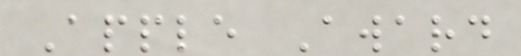Apple Award
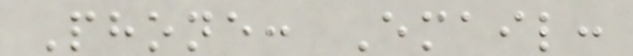Phone: Email:
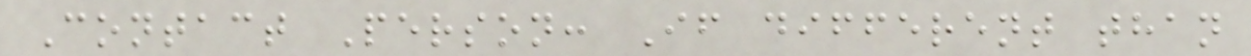Contact Person: If different than
